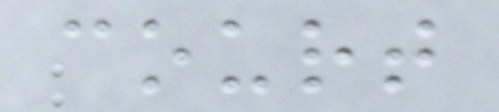court
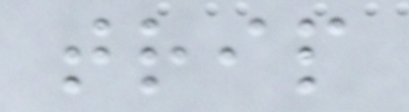trip
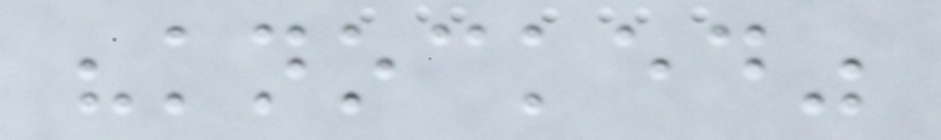"knocked"
